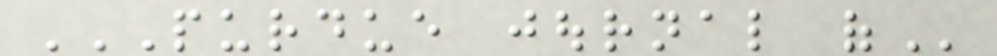PURDUE JOURNAL OF
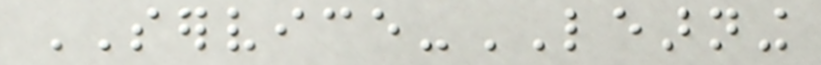SERVICE-LEARNING
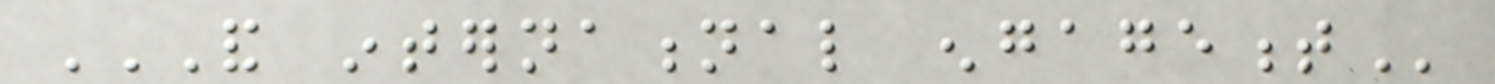AND INTERNATIONAL ENGAGEMENT
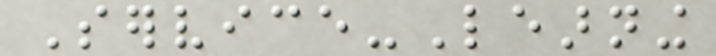Service-Learning
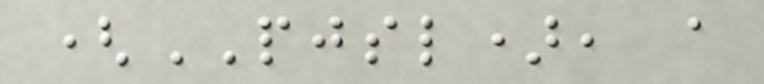(PJSL), a
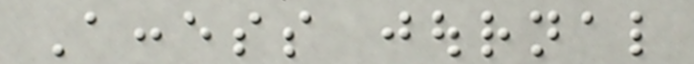Access journal
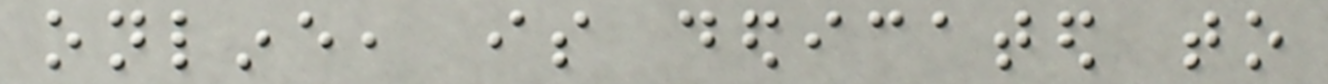online, is dedicated to
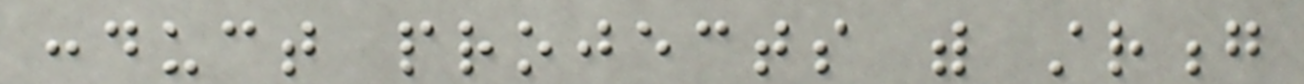conduct projects with strong
